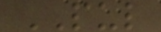PUL
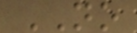NO
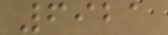6921
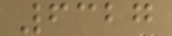6327
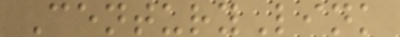CenturyLink
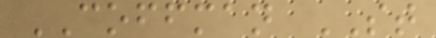COFFMAN ST
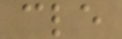cle
